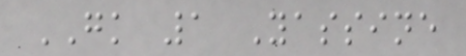GK 1 Yassine
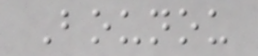Bounou
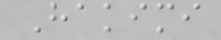Hakimi
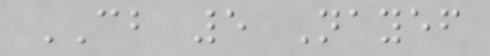CB 5 Nayef
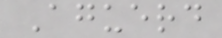Aguerd
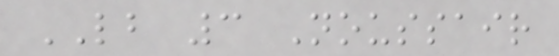LB 3 Noussair
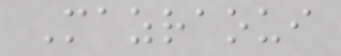Mazraoui
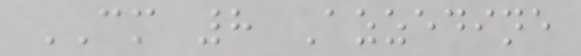CM 8 Azzedine
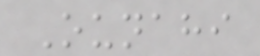Ounahi
